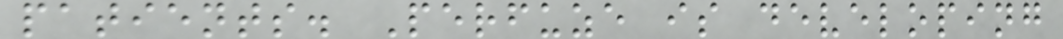patients. Perfuze is developing
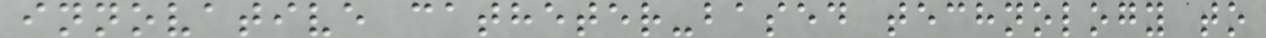innovative catheter-based technology to
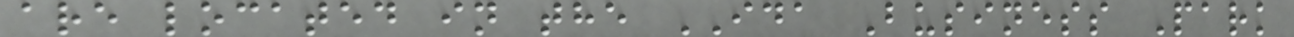are located in the IDA Business Park
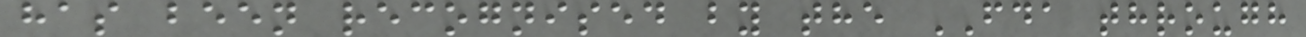has been recognised by the FDA through
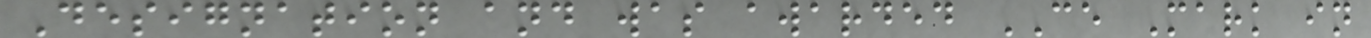Designation and was awarded CE Mark in
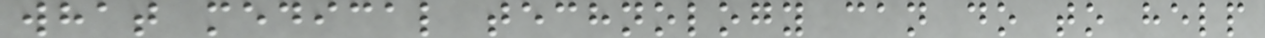what medical technology can do to help
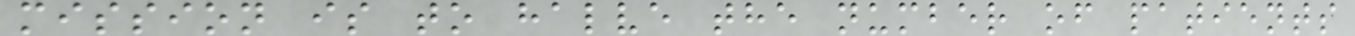mission is to halve the number of patients
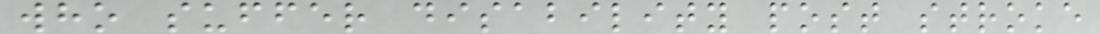who suffer disability post stroke
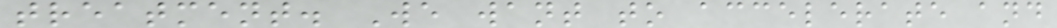treatment. We want to accelerate and
